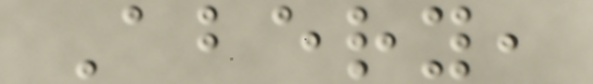Abery,
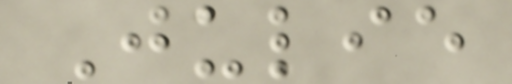Julie
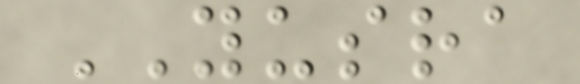YUSRA
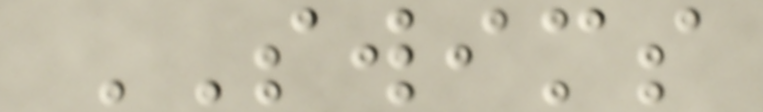SWIMS
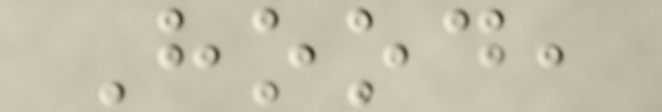Hood,
